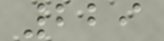229
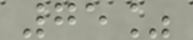75%
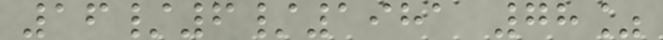16/6/1981 78%
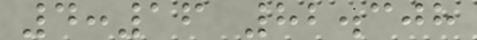4:16 82.308
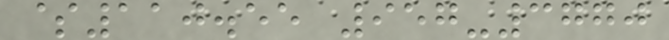$110.55 957-3770
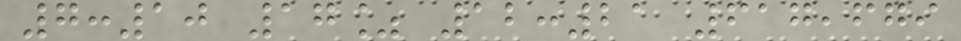7:10 17% 12:21 617,679
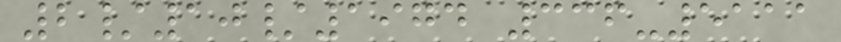2/10/1974 336-5111
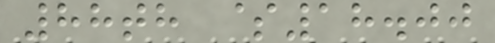88th $18.00
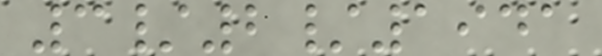3/2/1941
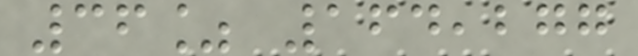36% 164,277
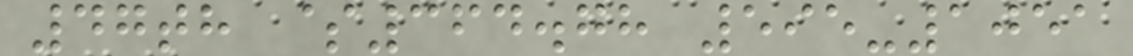47th $364.78 595-1051
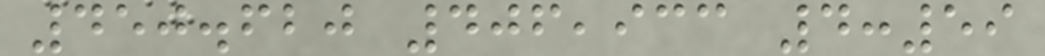450.620 406,933 4:59
